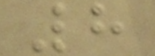8
